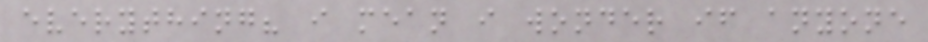everything? i mean i wonder if anyone
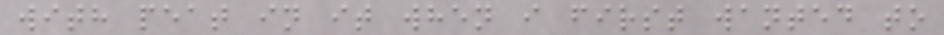with peat in it when i first wanted to
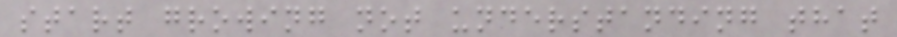start growing not understanding that
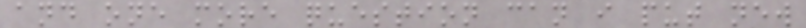and one more question can i put new
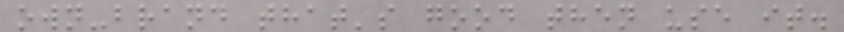own-brand that's good then use it.
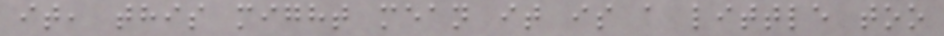it, this might mean it is a little too
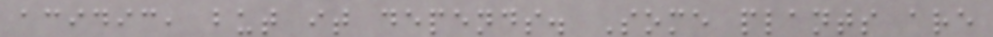acidic, but it depends. Some plants are
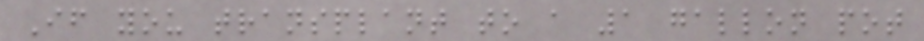If you transplant to a 1 gallon pot
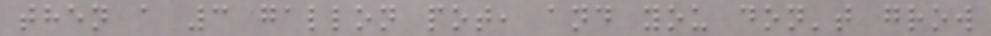then a 3 gallon pot, and you don't grow
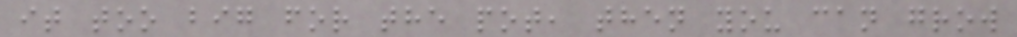it too big for the pot, then you can grow
